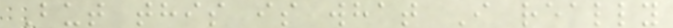But this is what I really
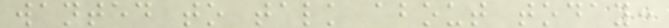wanted to talk about today:
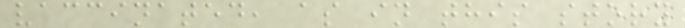vaccinated, as in this story
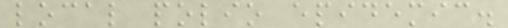local polio epidemic.
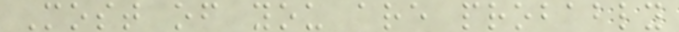Most of you are probably
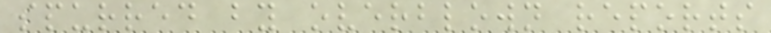spurred by overblown reports
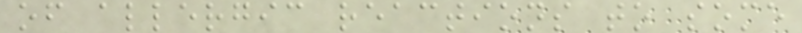of allergic reactions to some
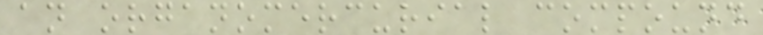an organomercurial compound
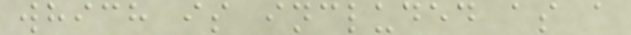which is included as a
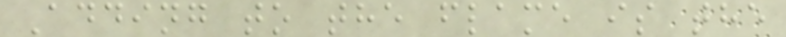Adding to the flame is the
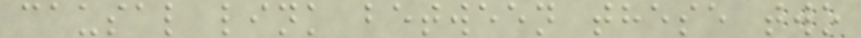causal link between these two
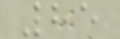85
